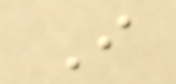I
